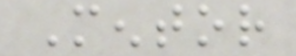Mentor
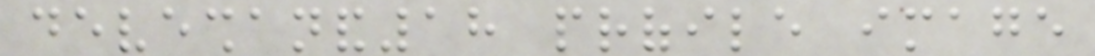deveshanand18 profile image
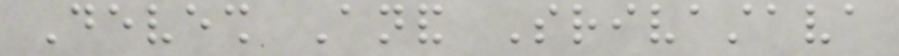Devesh Anand Srivastava
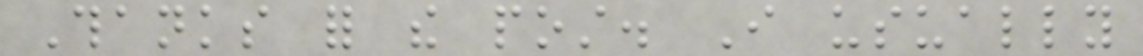Thanks for the post. I usually
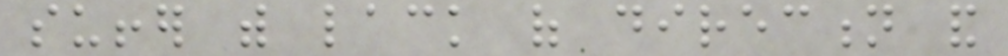suffer with lack of direction and
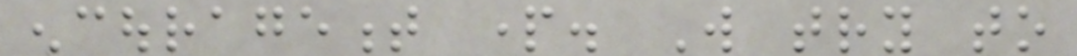encouragement part. Will try to
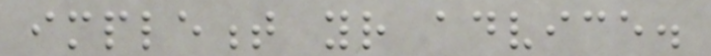implement your advice.
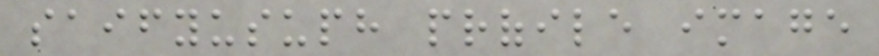saifyusuph profile image
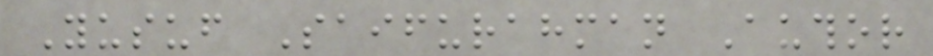Yusuf Saifurahman Author
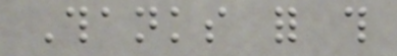Thanks for this
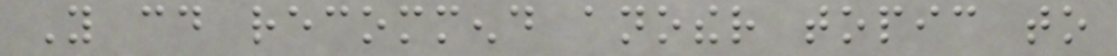You could recommend another topic to
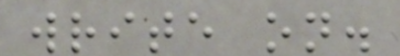write on.
